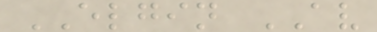ELGIN AV
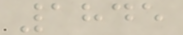1845
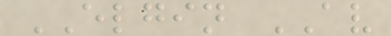ELGIN AV
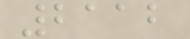2112
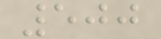500
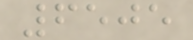6505
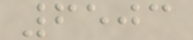6503
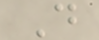D
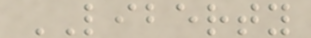LIBERTY
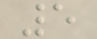5
